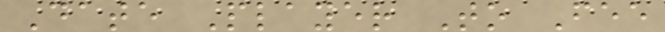Date Player To Fee
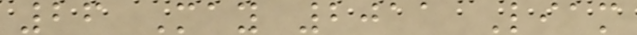26 May 2011 Liam
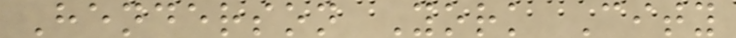Henderson York City
